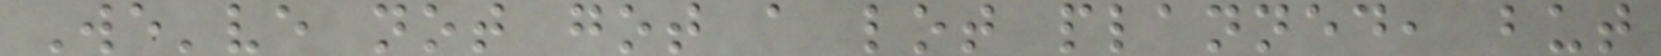We've not got a lot planned, but
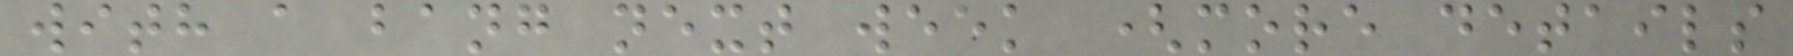with a bang next week (more details
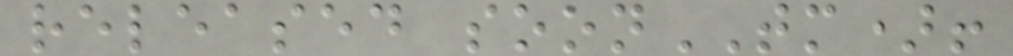released soonTM)!
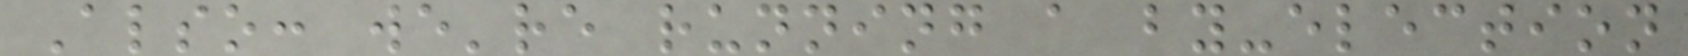Also: we're running a by-election
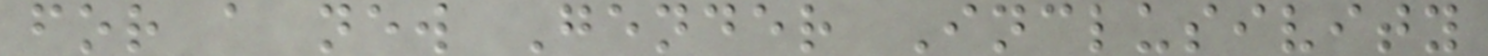for a new Gender Inclusivity
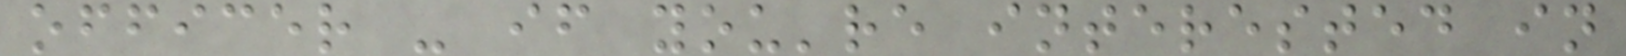officer - if you're interested in
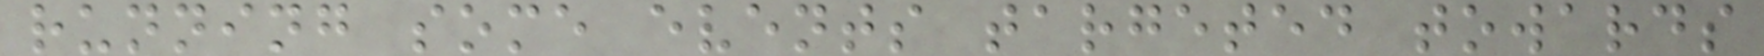running some events targeted towards
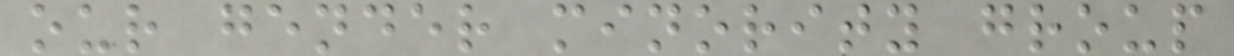our gender minority group
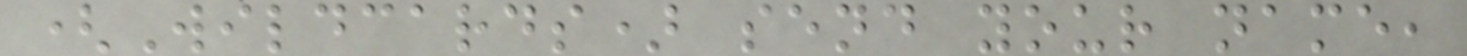(Wildcards) send your name,
